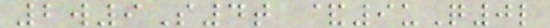2w9S4t &9uQ0l
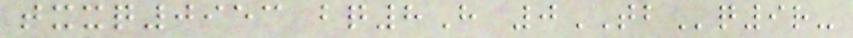txxq0953 bq8H 0TBq9r-
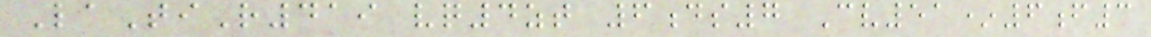LaTiR419 vq4zt 6ds7 Cv51*6f3
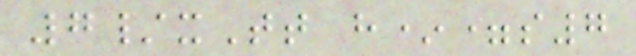7/xTt h*=s7
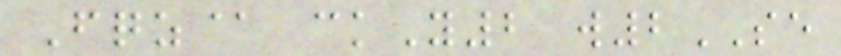Fqz@ ckY2 w2SE
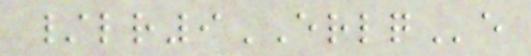/lr9ERLQe
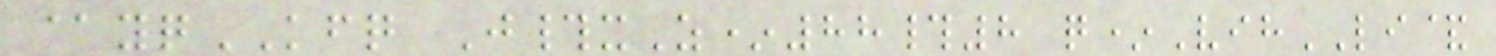@yqKFQ J#xZ*88#8 q*VihLI&
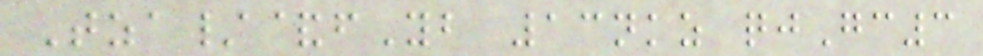Tza/&fYb 13nkz qjGc3
